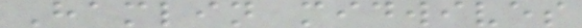Hamlin midwives
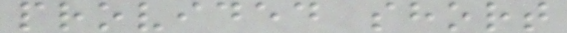provided short
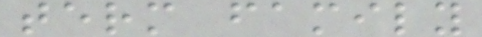term family
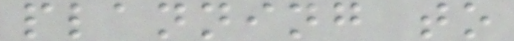planning to
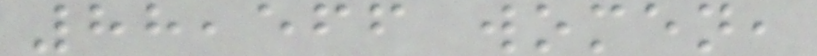88,566 women,
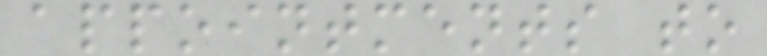appointments to
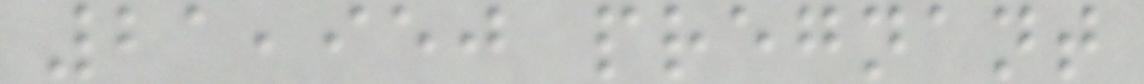21,950 pregnant
